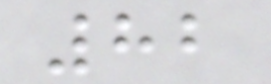82
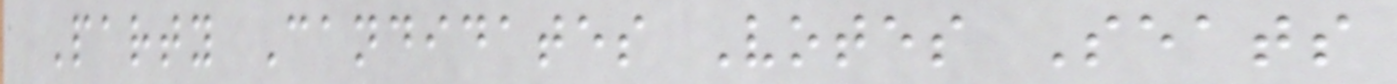Party Candidates Votes Seats
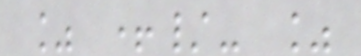% +/- %
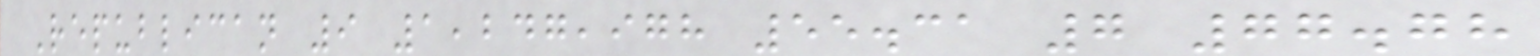Republican 9 1,247,978 55.31 7 77.78
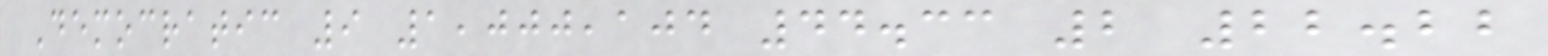Democratic 9 1,000,104 44.33 2 22.22
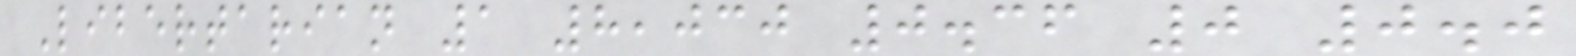Libertarian 1 8,030 0.36 0 0.0
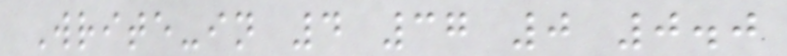Write-in 4 37 0 0.0
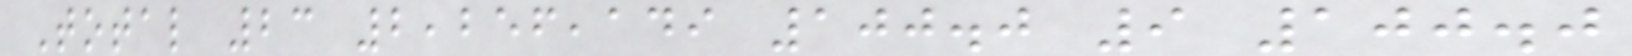Total 23 2,256,149 100.0 9 100.0
